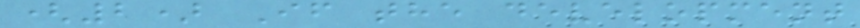(2) If the development
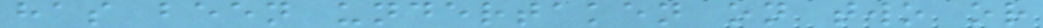has been undertaken on two or
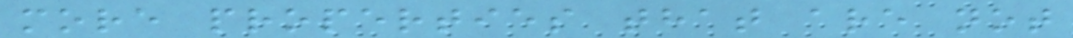more properties that are not
